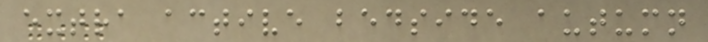extra active bedside autumn
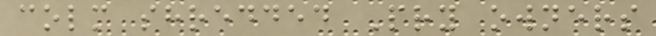colm shredded Pry owners
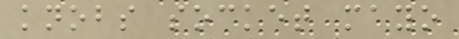knobs socket mayo
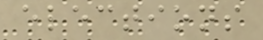elections
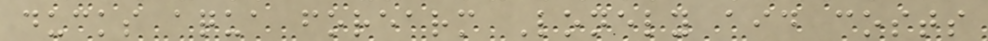ducks aqua forearm Lonely aid costs
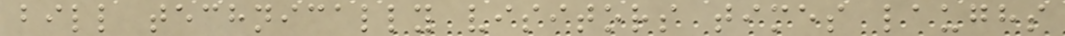bill technically visitors times laughs
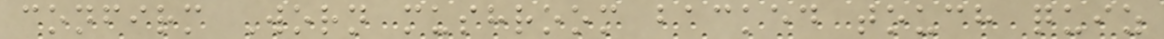confirm Worn mushroom backed touch quiz
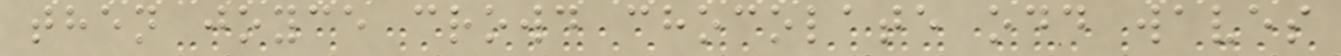then joyce crowd chocolate odd waves
